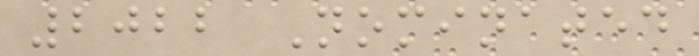2022 Nominated
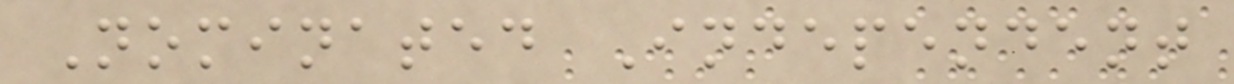Nominated Independent
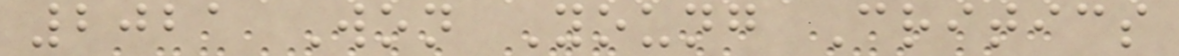2021 Won Young Critics
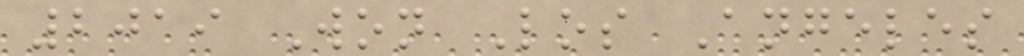2019 Won Los Angeles
